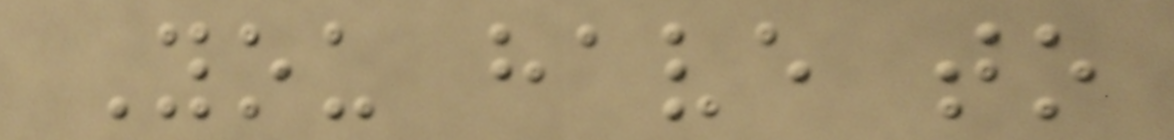You have to
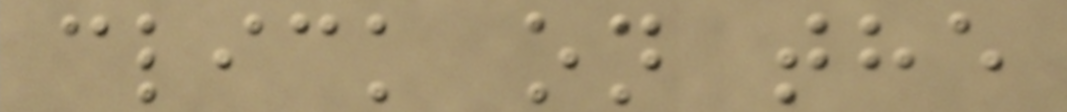click on the
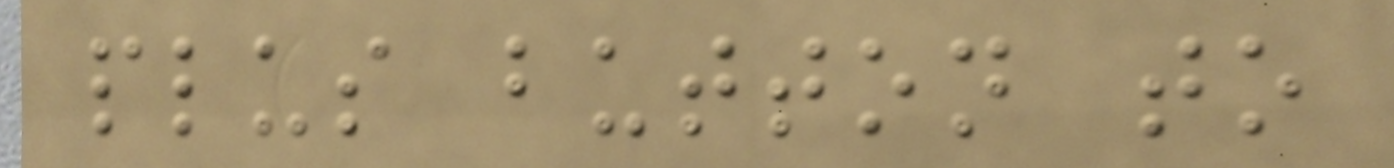plus button to
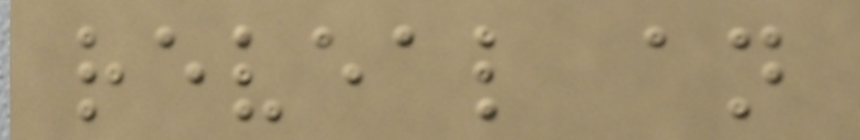reveal an
